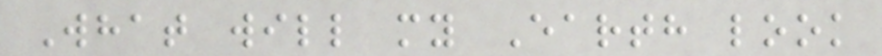What will my Earth look
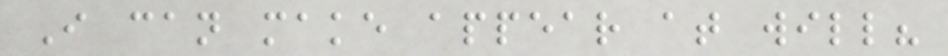I can make appear at will?
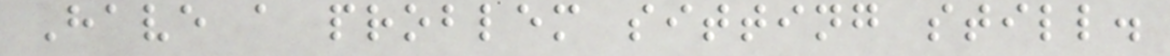Have a problem sitting still.
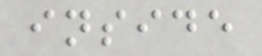inside
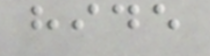hide
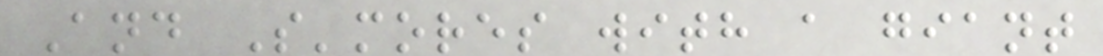And S'mores with a giant
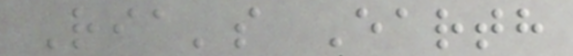Ria's Earth
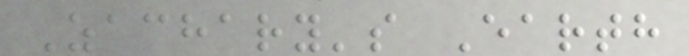Zachary's Earth
